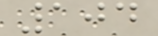104
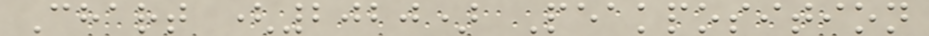Chart (2020) Peakposition
